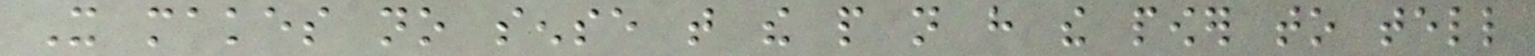It makes no sense that the people not have the power to tell
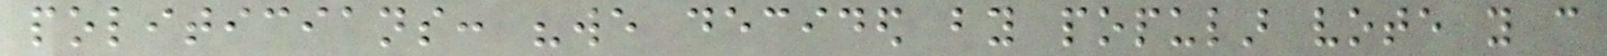politicians: "we decided by popular vote you can
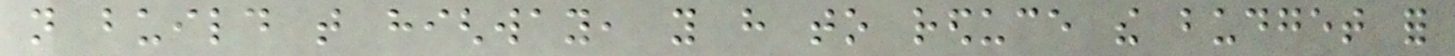not build that highway, you have to reduce the budget for
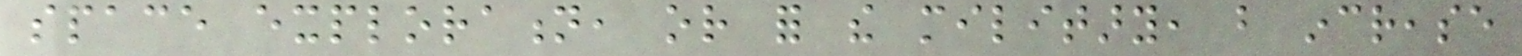space exploration, or for the military, but increase
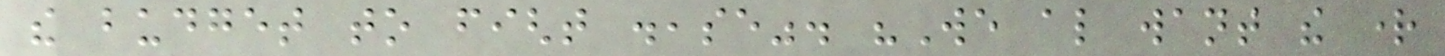the budget to fight disease". "We also want the right
